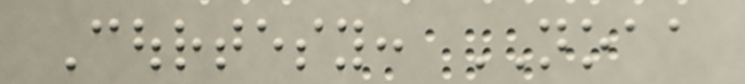Courtesy: NOAA
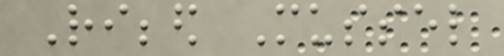Ribbed Mussel
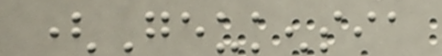(Geukensia
